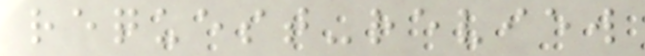request-review
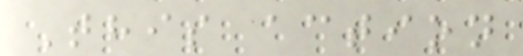This action
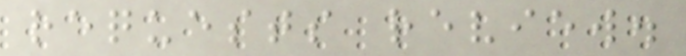requests review.
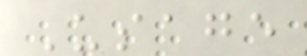Usage
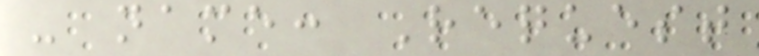- name: Request
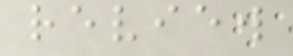review
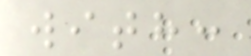with:
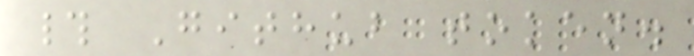# Github token.
